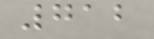712
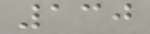130
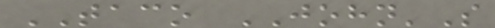TACO JOHN'S
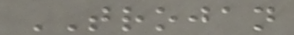TROJAN
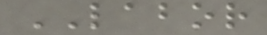LABOR
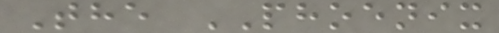The PHOENIX
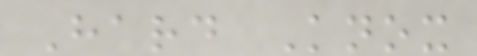Hard Knox
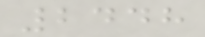2448
